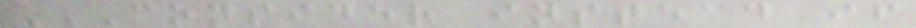CONSIDER INSTEAD IF
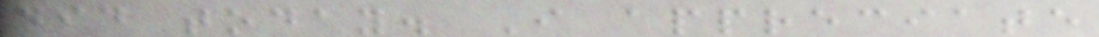did today. I appreciate
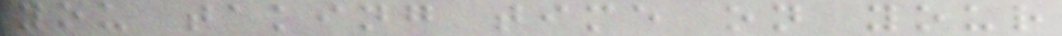you taking time on your
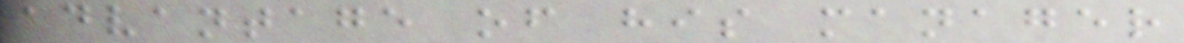advantage of his manager
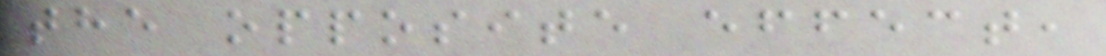the opposite effect,
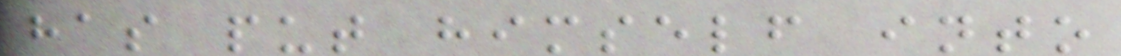has put himself into
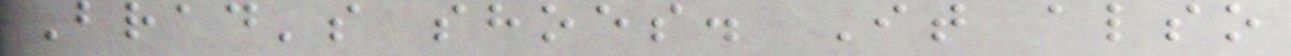Brad's shoes. It also
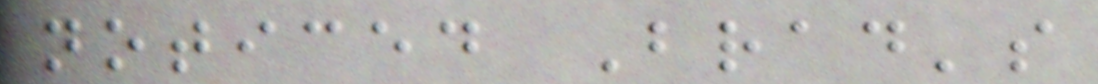noticed Brad's
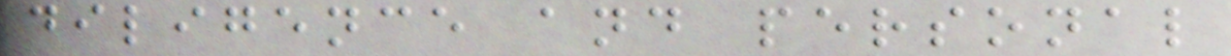diligence and personal
